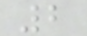2
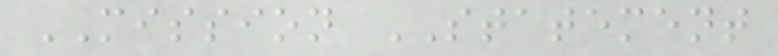MISSION STATEMENT
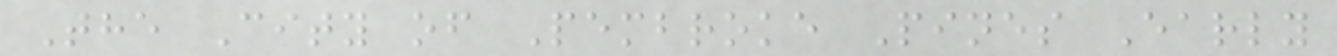The City of Pembroke Pines Early
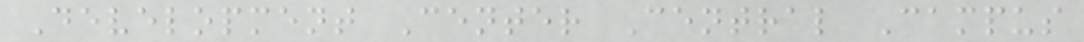Development Center Central Campus
